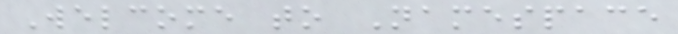Welcome to Namespace
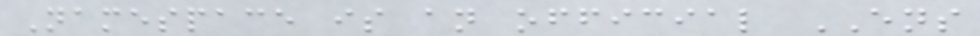Namespace is an official ENS
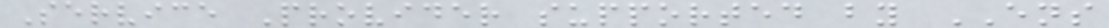Service Provider supported by ENS
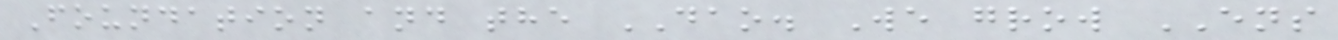Foundation and the DAO. We grow ENS
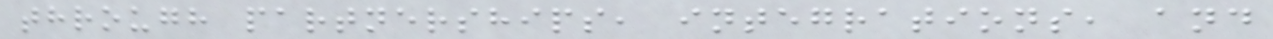through partnerships, integrations, and
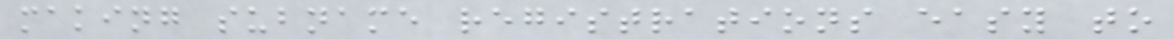making subname registrations easy to
